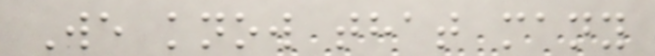We know that many
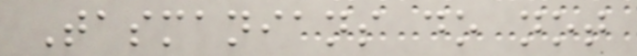Tasmanians do not
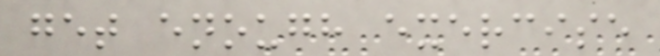get enough exercise
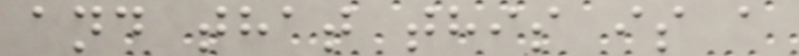and that this is a
